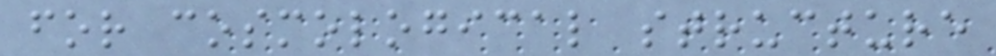for cosmological structure
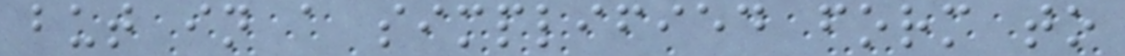but in a simplified form to
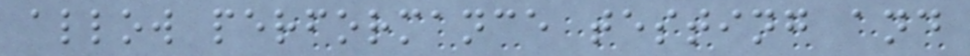allow performance testing and
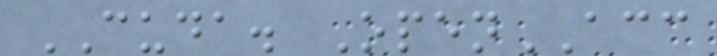CUDA. OpenACC
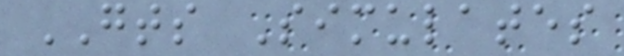GTS Simulates
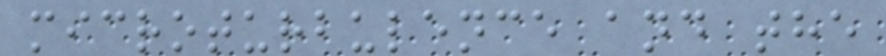microturbulence and the
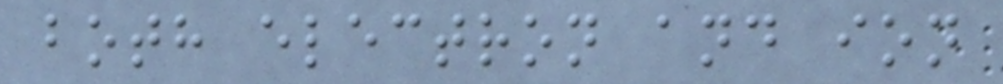both electron and ion
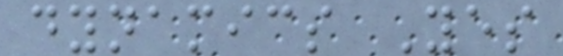dynamics Yes
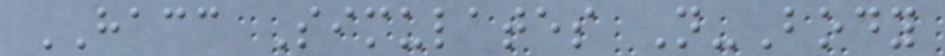HACC Simulates N-Body
